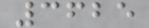3625
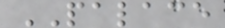PALACE
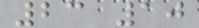23 10
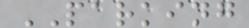PARKING
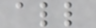all
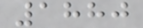1880
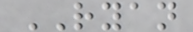RYAN
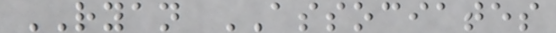RYAN ASSOCIATES
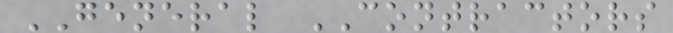GENERAL CONTRACTORS
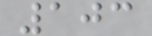103
